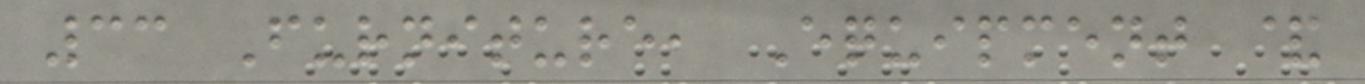33 Furniture, Equipment &
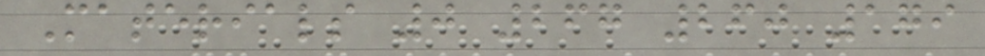Materials 0 267 260 179
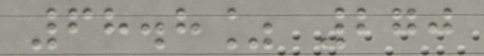68.8% 270
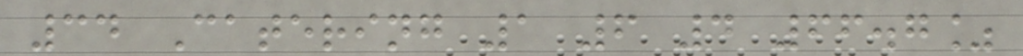34 Catering 1 6 4 66.7%
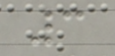3
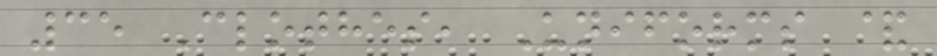35 Clothes, Uniforms &
